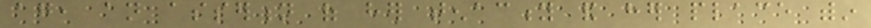again, an assertion of her tenacity and her place within
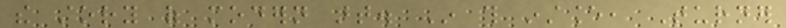the story of modern art. In this instance, Turner
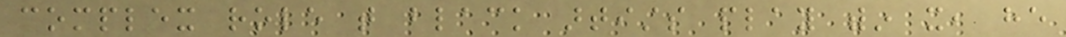complex role that black artists play within it, he
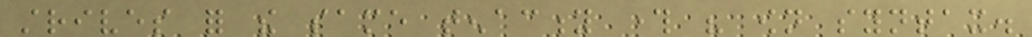strives for the same tenacity through his own syntax.
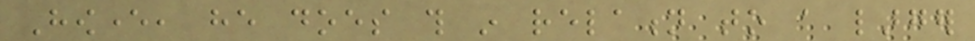However, he does this in relation to a larger
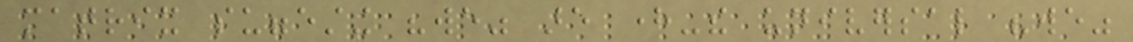matrix suggesting "we" are here-the universal "we"
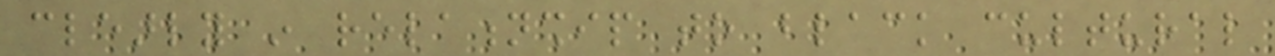clearly in relationship to black cultural
